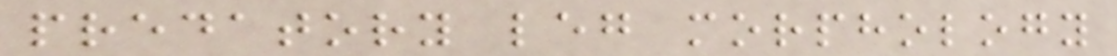predatory leg morphology
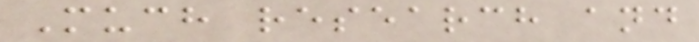Much research and
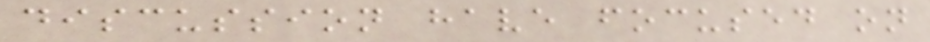discussion have focused on
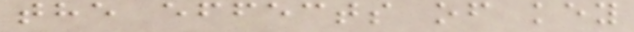the effects of key
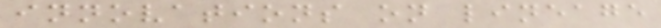innovations on lineage
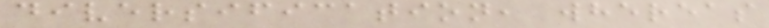diversification, whereas
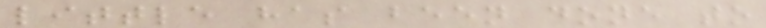little has been done to
